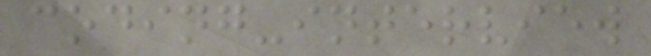coding-interview
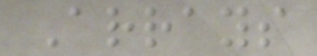Arrays
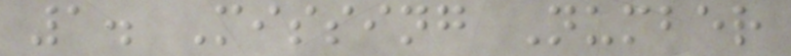1. Missing Number
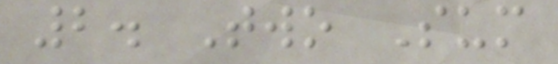2. Two Sum
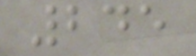245
